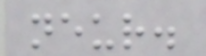neur.
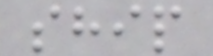ship
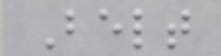Belt
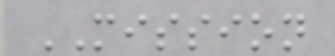MISSION
